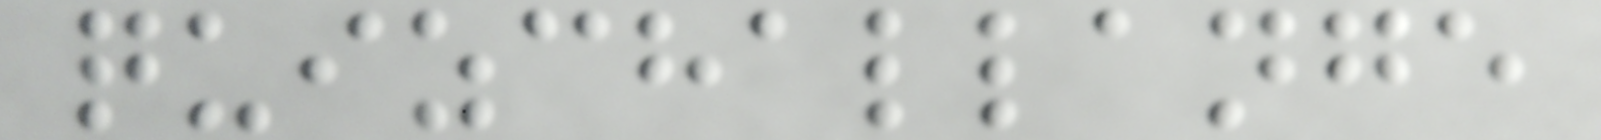quizchallange
